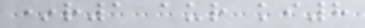*r1 aur ki8
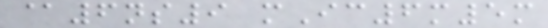@6ns9 mIc6m5m
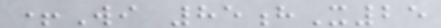+Wi 85hX25
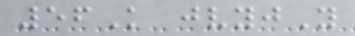56K jvyjY
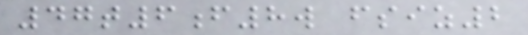47t6f8w fsiz2
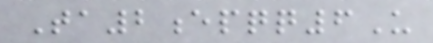Ta2epqq6U
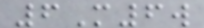6M6w
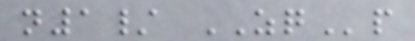n1/ ZQp
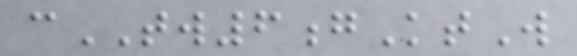cTW6gKtW
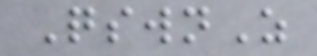QswnZ
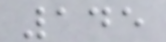145
